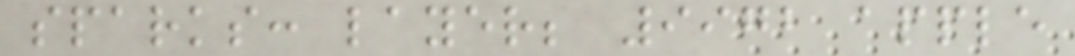sparks: layer; 9972 apple
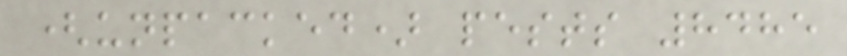(unpacked) pests 8485
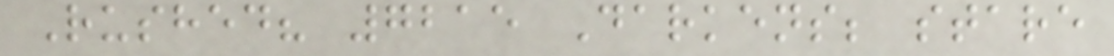Rushed? 7215 Darkens; stare
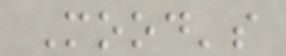Mood's
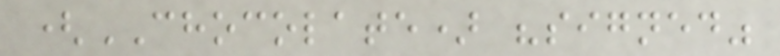(CHOCOLATE) "signed"
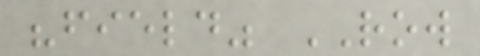"field" ROW
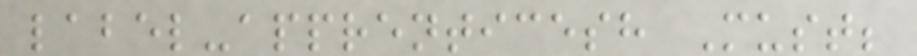label-apprenticesh Must;
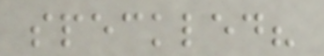speckled?
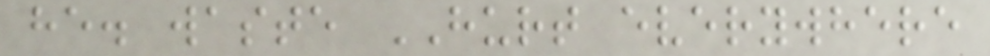he. waste HURT everywhere
